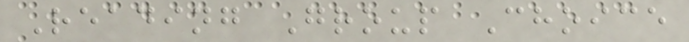Reading Group Choice
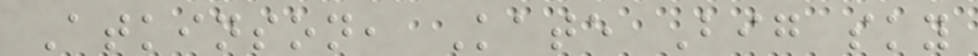Atkinson, Kate Big sky
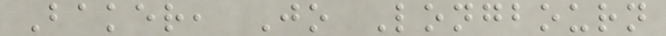Baker, Jo Longbourn
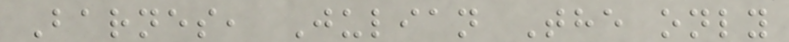Barnes, Julian The only
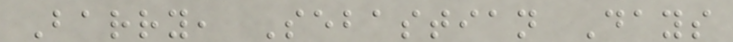Barry, Sebastian Days
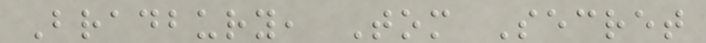Bradbury, Tom Secret
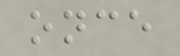once
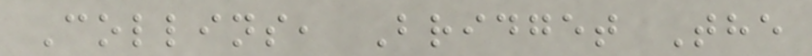Collins, Bridget The
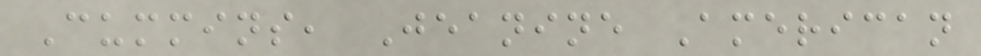Cummins, Jeanine American
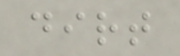dirt
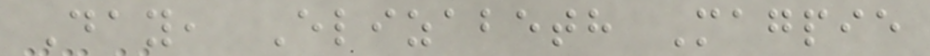Day, Elizabeth Magpie
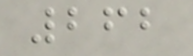262
